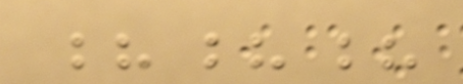???
